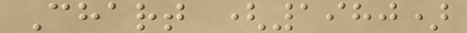Chart (1980)
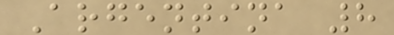Argentina 8
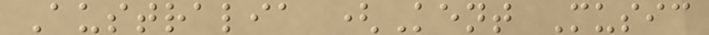Australia (Kent Music
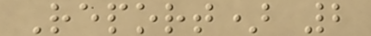Report) 2
